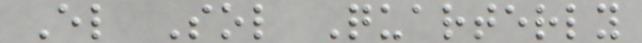El Sol Quarterly
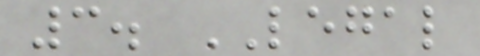3. LEGAL
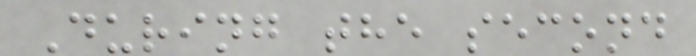During the second
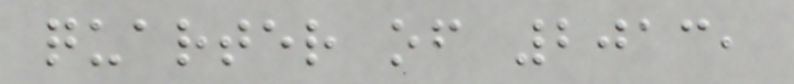quarter of 2013,
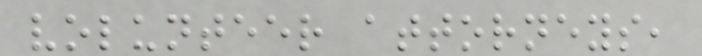volunteer attorneys,
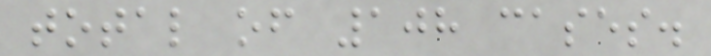total of 108 cases.
